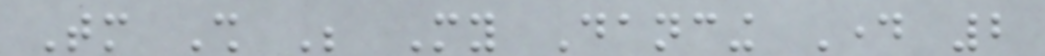Tomorrow Shall Be My Dancing Day 2
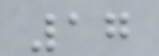17
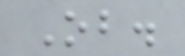Ob.
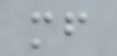mf
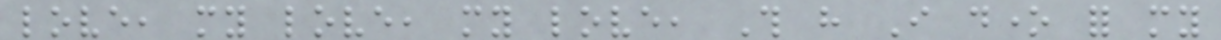love, my love, my love, This have I done for my
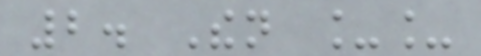2. Then __
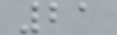21
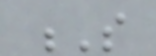S
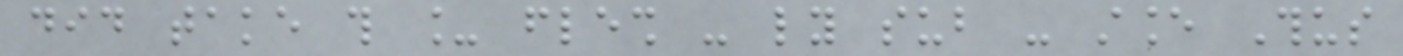did take this _ flesh - ly sub - stance Thus
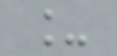_
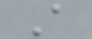A
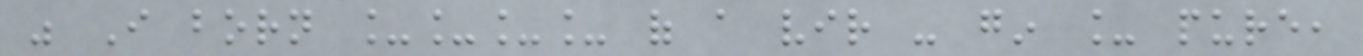was I born ____ of a vir - gin _ pure,
